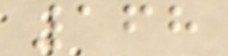168
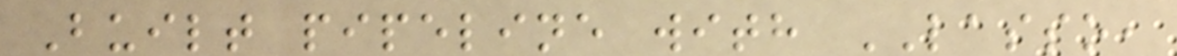Built pipeline with LASSO,
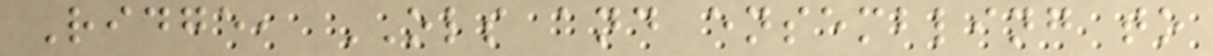Ridge, OLS and ensembling to
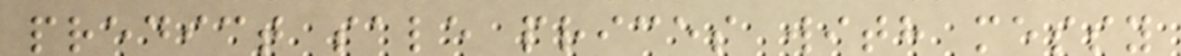predict sale prices with messy
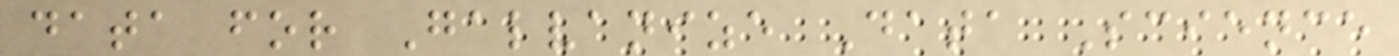data for Galvanize Data Science
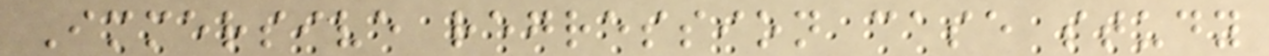Immersive regression case study
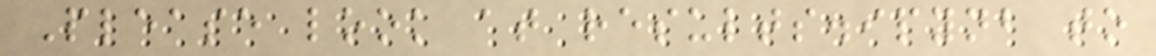Please look at results.ipynb to
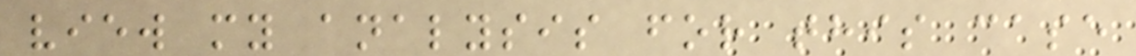view my analysis for this case
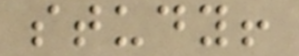study!
